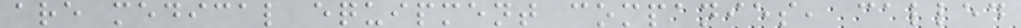are medical equipment companies, called
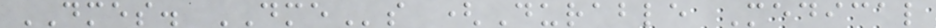DMES. DMEs (Durable Medical
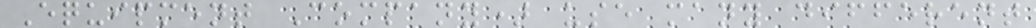Equipment Company) use many different
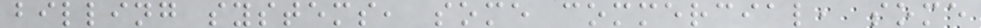billing systems, some commercial, some
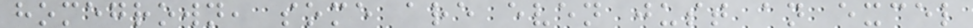homegrown, some are even just an excel
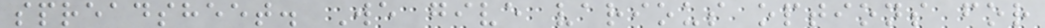spreadsheet. We give various options for
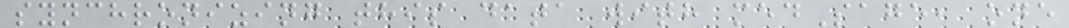synchronizing this data with medSage, one
